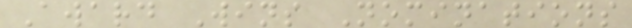Award Wins Nominations
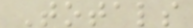Totals
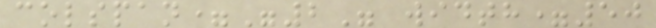colspan="2" width=50
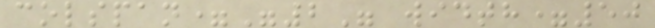colspan="2" width=50
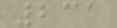231
